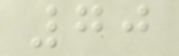70
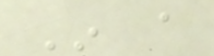In a
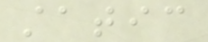static
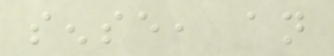sense, an
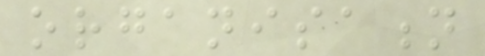organisation
